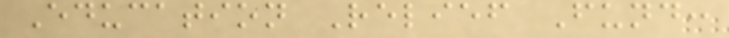Education Relief Fund:
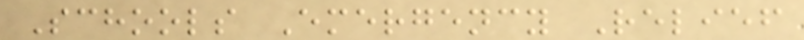Schools Emergency Relief
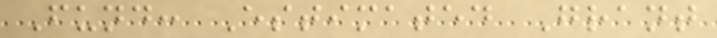Fund: Estimated Grant
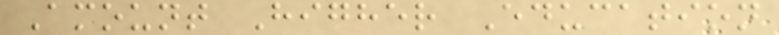Amount Higher Education
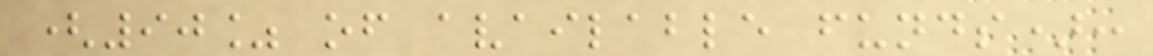(90% of available funds):
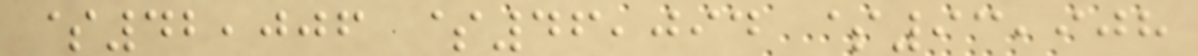$42,006 $46,094 $93,908
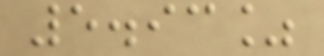5.93%
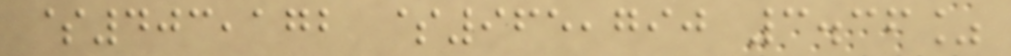$403,172 $965,790 3.36%
